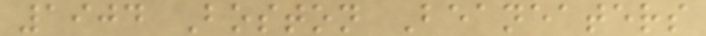1904 Boston Beaneaters
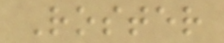Roster
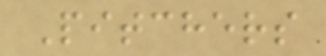Pitchers
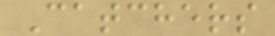Catchers
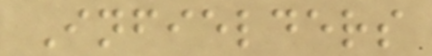Infielders
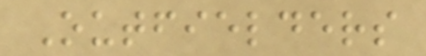Outfielders
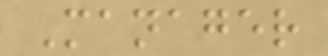Manager
